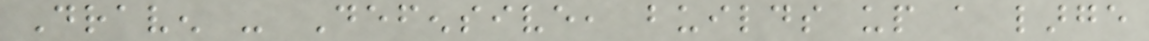Draven - Defensive, builds up a large
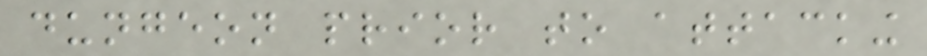dungeon prior to attacking
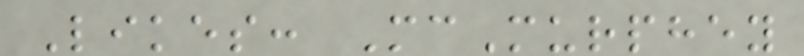Likes: McMurphey
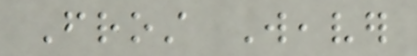Frost Weaver
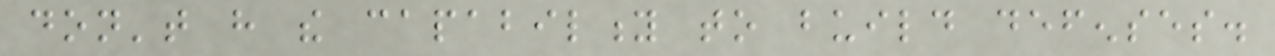don't have the capability to build defenses.
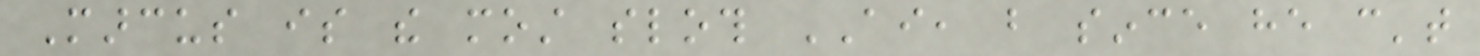Marcus is the most sloth AI, but since he can't
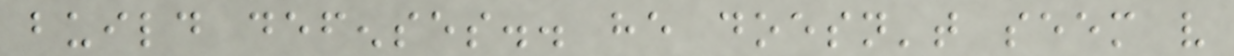build defenses.. he doesn't seem very
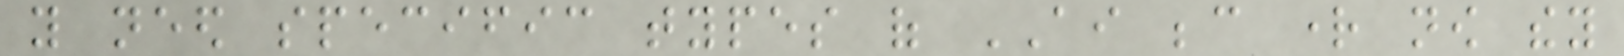you need specific types of AI because right now they
